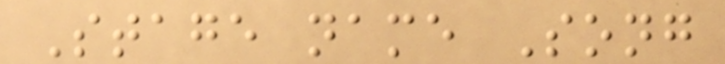Stage name Song
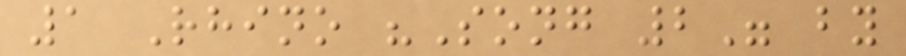1 Rhino "Song 2" by
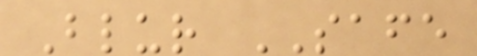Blur SAFE
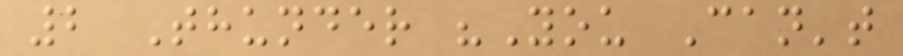2 Thunder "You Can't
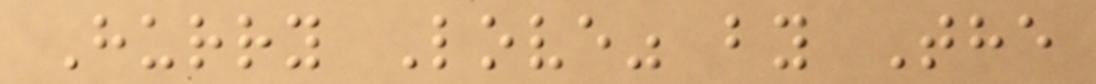Hurry Love" by The
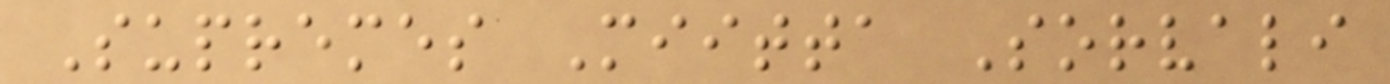Supremes Miitta Sorvali
